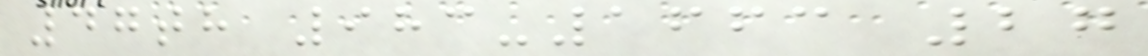47th 983-1663 27
